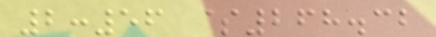2:56 $268.32
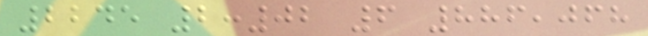2245 2:02 6 886,068
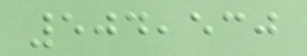504,530
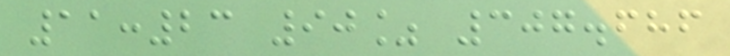11:23 90% 307.686
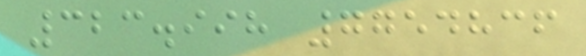323.998 7754836
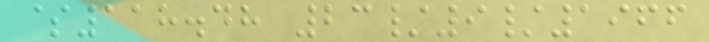$118.48 23/9/1966
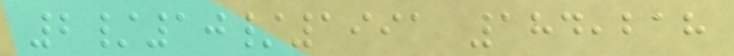2/10/1991 184,218
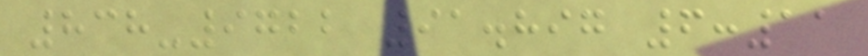838-9722 91.897 6:11
